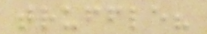truffle?
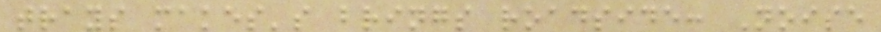trays makes's brings roadside: Noise
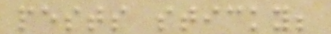pests sticky;
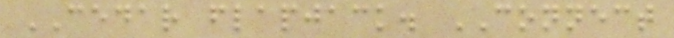CEDAR flapjack. CONNECT
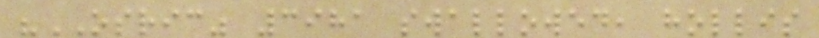"OSRIC" 3981 swallowed, hollis
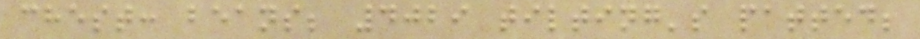chest: beans; 4029 tilting's patted;
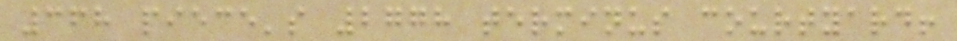368 piece's 2778 terminus courtyard!
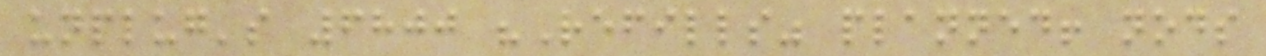unplug's 6800 "Refills" planned! nods
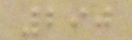290
